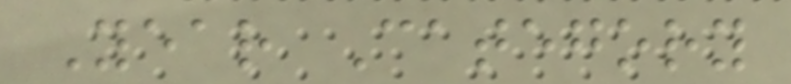Year Category
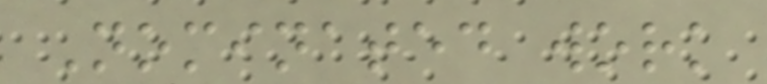Nominated work
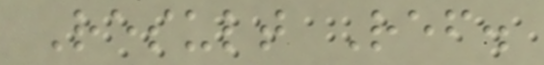Result Ref.
